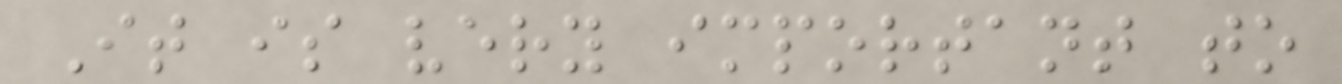It is very important to
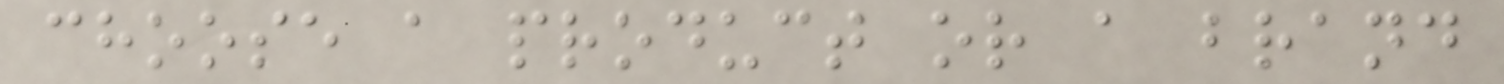choose a product or a brand
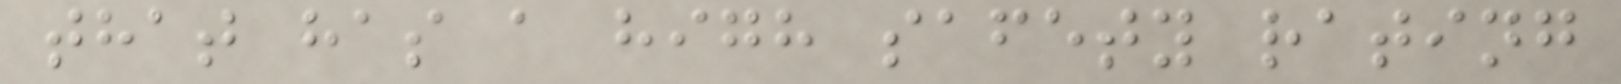that has a high safety rating
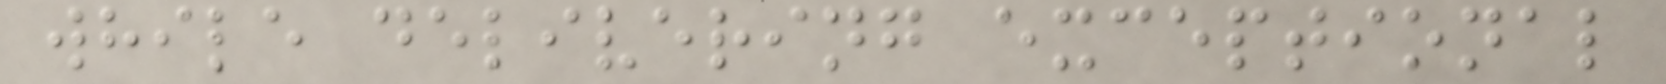while delivering exceptional
